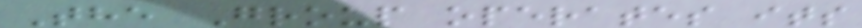The Group operates its
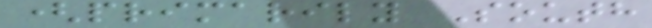(primarily South
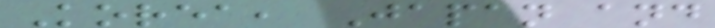Korea, Japan and
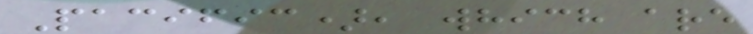Pacific), which are
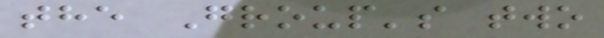the Group's two
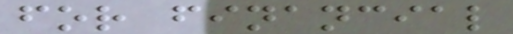for financial
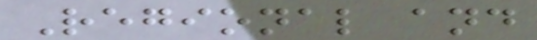Regional and
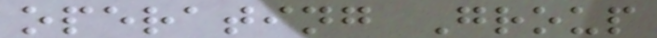operating Group
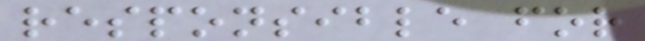responsible for
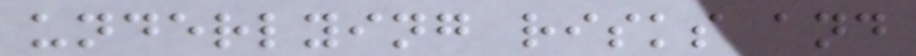underlying risks and
